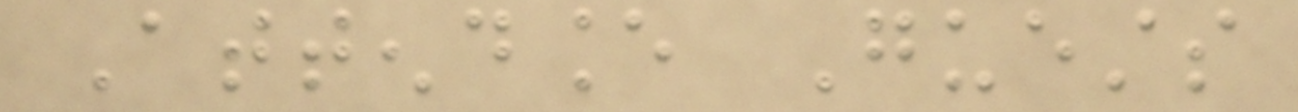Attendance Guests
